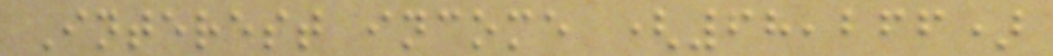Interest income (68,266)
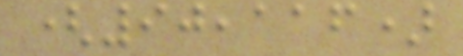(90,116)
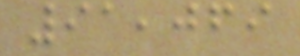91,069
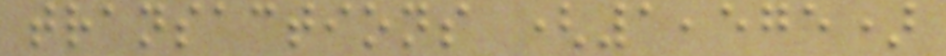transactions (1,575)
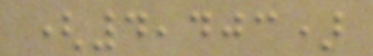(4,403)
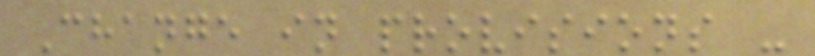Change in provisions -
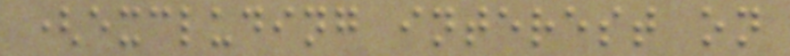(excluding interest on
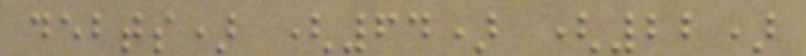debts) (64) (22)
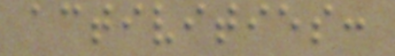activities:
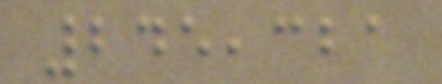245,321
